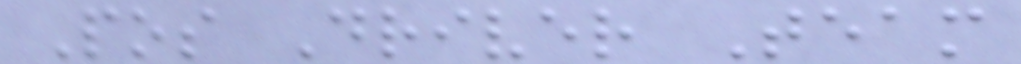Pos Driver Team
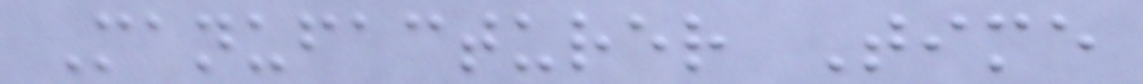Manufacturer Time
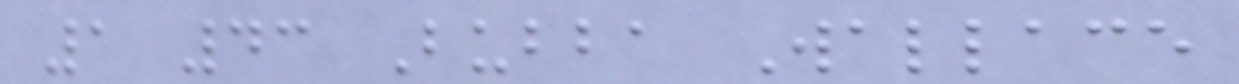1 43 Bubba Wallace
